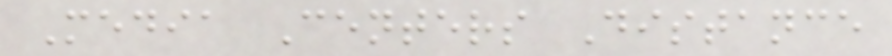Media Centers Distance
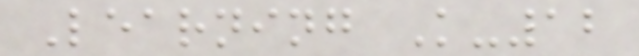Learning K-12
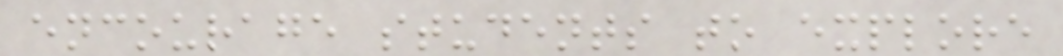encourage students to explore
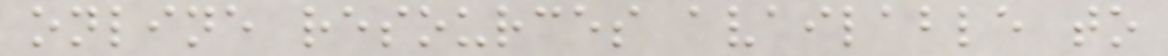online resources available to
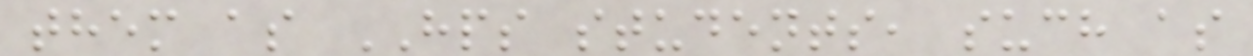them as HPS students, such as
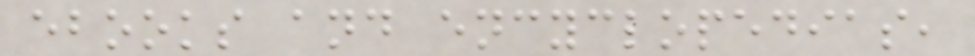ebooks and encyclopedias,
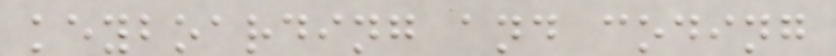keyboarding and coding
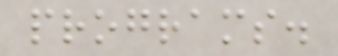programs.
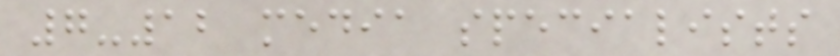7-12 media specialists
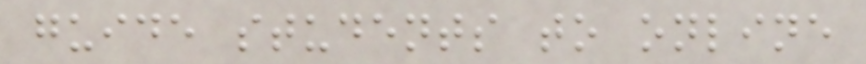guide students to online
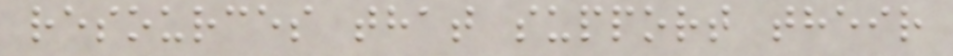resources that support their
